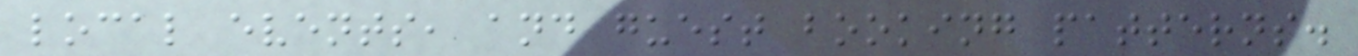local events, and guest booking patterns.
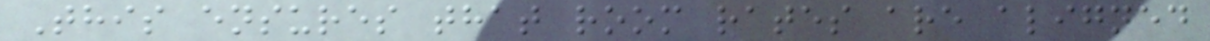This ensures that room rates are aligned
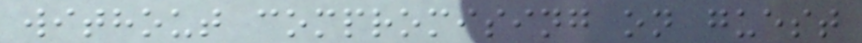without compromising on guest
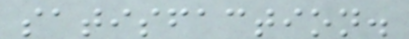satisfaction.
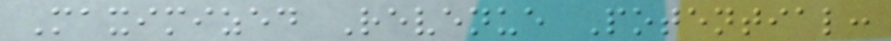Maximized Revenue Potential:
